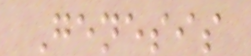Genesis
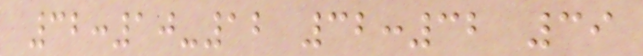32:10-12 32:32 39
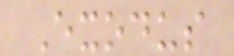Exodus
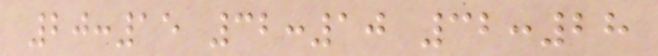20:15 32:10 32:28
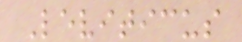Leviticus
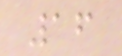16
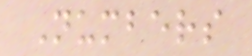Numbers
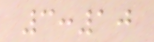3:10
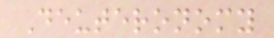Deuteronomy
